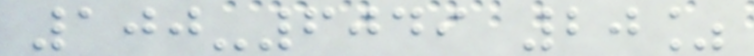100-6049 20%
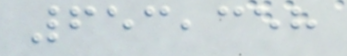653,358
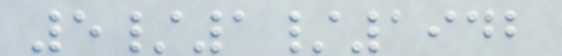5/1/1942
